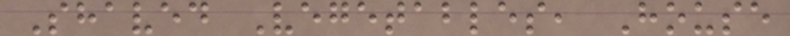Shaved Vegetables, House
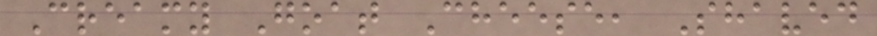Creamy Goat Cheese, Shaved
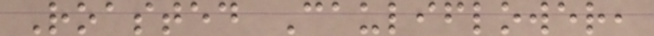Roasted Cauliflower,
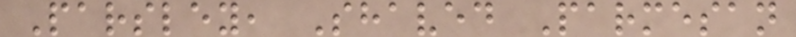Parsley, Shaved Parmesan
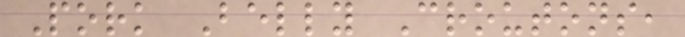Pork Belly Croutons,
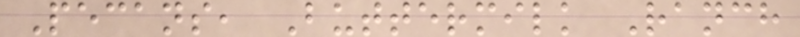Pecans, Buttermilk Ranch
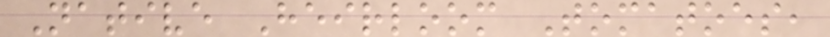Native Heirloom Tomatoes,
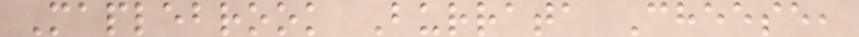Maplebrook Burrata Cheese,
